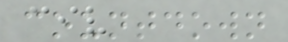countdown
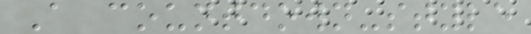A countdown-style
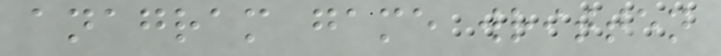anagram game written
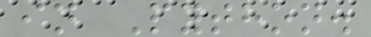in Python.
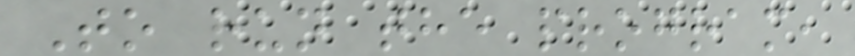To run the program,
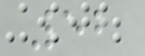52
